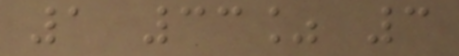1 33% 3
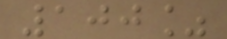100%
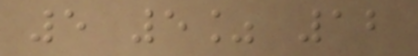5 5% 12
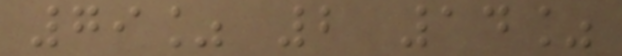79% 2 14%
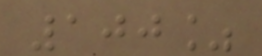100%
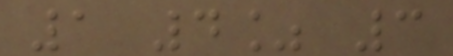1 4% 3
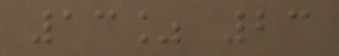13% 23
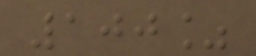100%
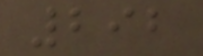292
